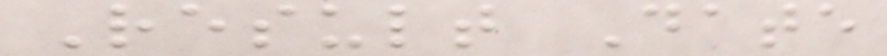Result Date
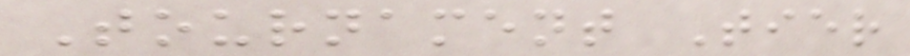Tournament Tier
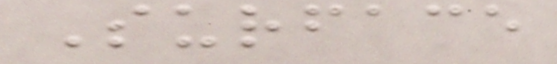Surface
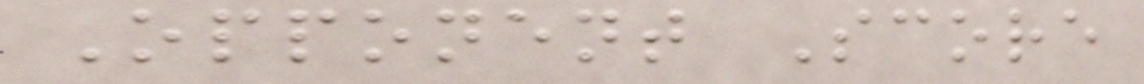Opponent Score
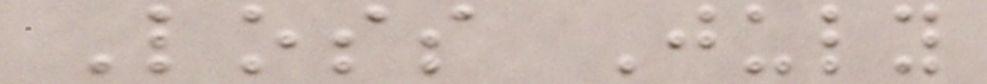Loss July
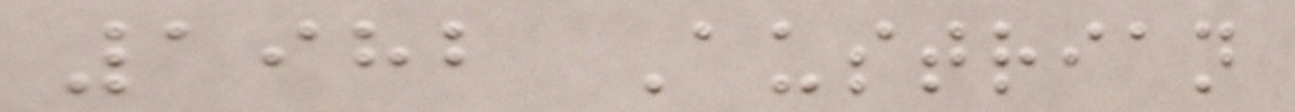1982 Austrian
